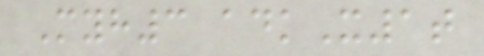Myh3 adkX1t
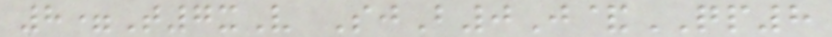8=T7xV SjB0J&QP8
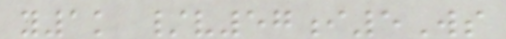y1k /v57i5Ws
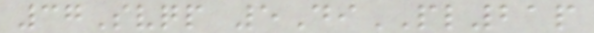37Svqp 5DiPL21p
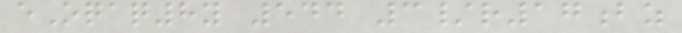eOqaq8y 544 3/r17bz
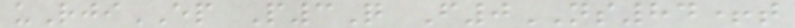uRjiEP P3Q F0NS84+t
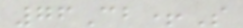76Cb+S
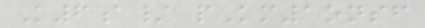K6a/ pKm1onsf
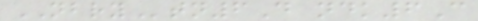NBRYtn6D ndk6C
